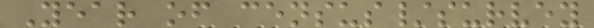Year of census/survey
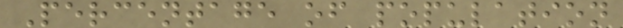Percentage of population
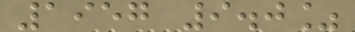1957 9.0%
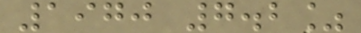1970 7.2%
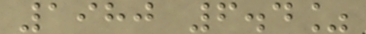1980 6.4%
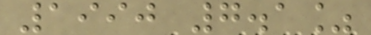1990 7.1%
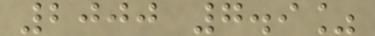2000 7.9%
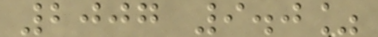2007 9.0%
